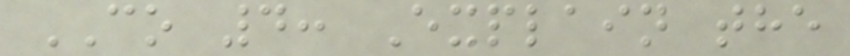CO 4: Explain the
